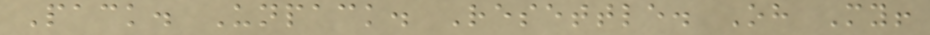Pack. Unpack. Resettle. Oh My!
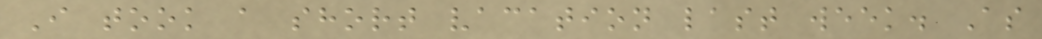I took a short vacation last week. As
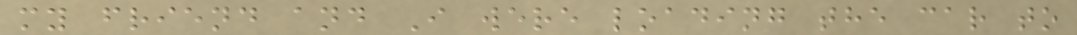my friend and I were loading the car to
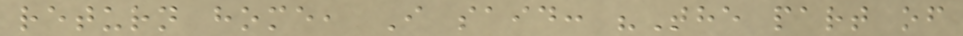return home, I said: "The part of
